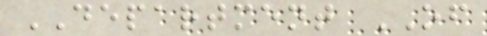DEPARTMENT OF
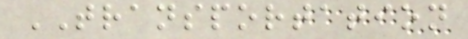TRANSPORTATION
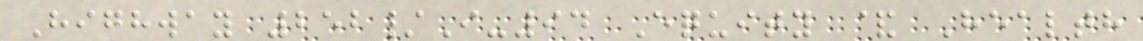Highway 252/I-94 Equity & Health
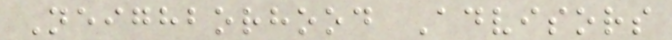Neighborhood Advisors
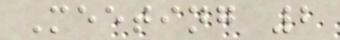Meeting 2
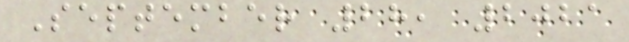September 28, 2021
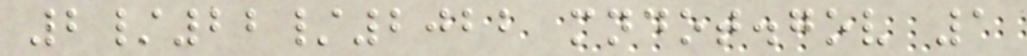2/22/2022 mndot.gov 1
